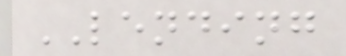LENDING
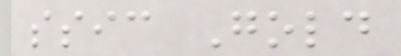ssic Gold
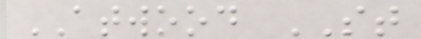ATWOOD ST
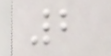2
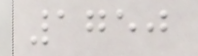1750
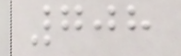708
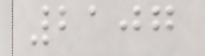2107
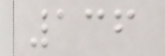136
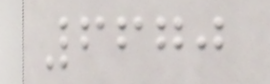6670
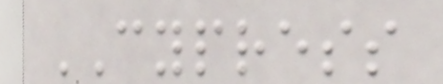CYPRESS
